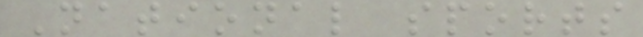National sports
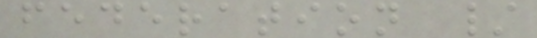federation /
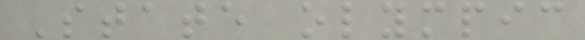State olympic
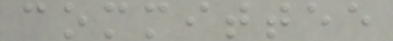committee
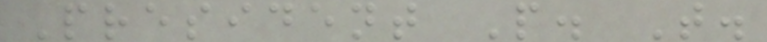President P. T.
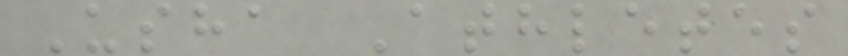Usha Athletes
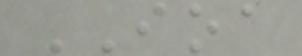IOA
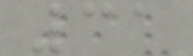31
